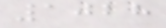1028
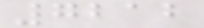7212
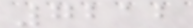7212
